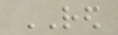RED
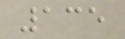135
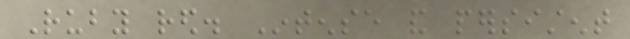Ruby red. Intense and persistent
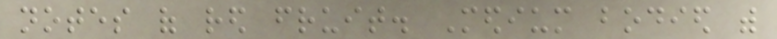notes of red fruit. Medium bodied with
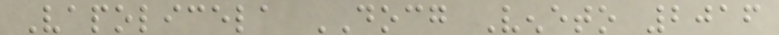Vapolicela DOCG Veneto 2016
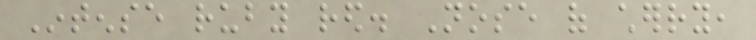Intense ruby red. Nose of cherry,
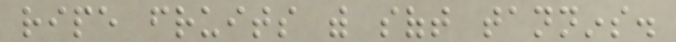ripe fruits with soft tannins.
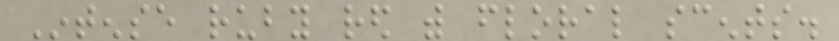Intense ruby red with floral scents.
